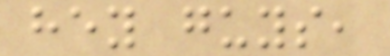hey guys,
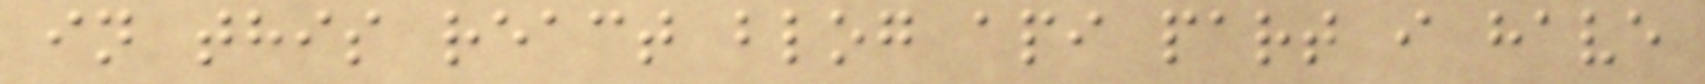in this react blog api part i have
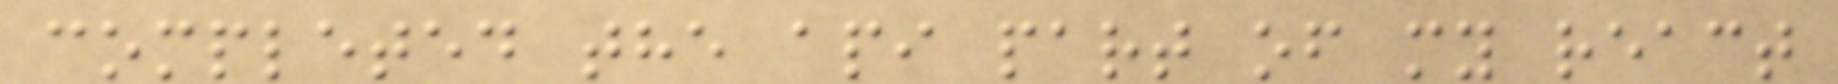completed the api part of my react
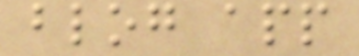blog app
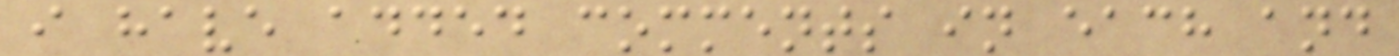i have added comments in each and
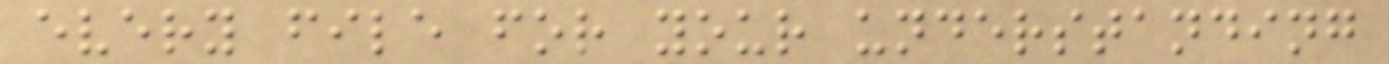every file for your understanding
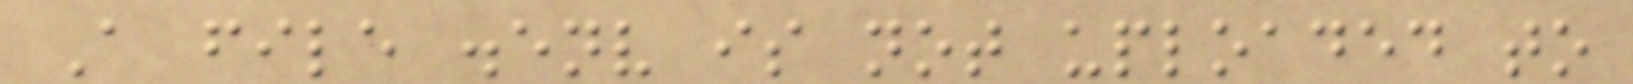A file .env is not uploaded to
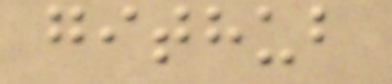github
